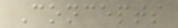Concepts
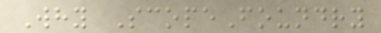Why ScopeFoundry
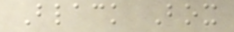Black Box
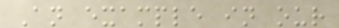An example in our
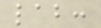lab:
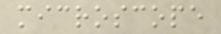microscope
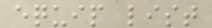equip list
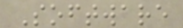Software
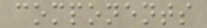components
